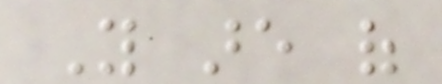You are of
